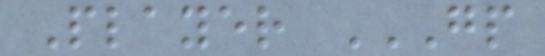Player GP
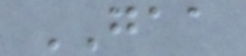GAA
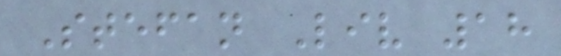Stefan Liv 18
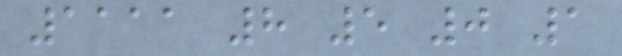1111 8 5 0 1
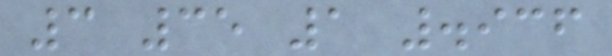3 35 1 .936
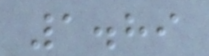1.89
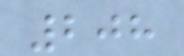208
